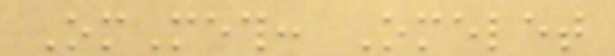OmMeth: Omelet
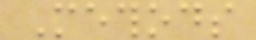Methods
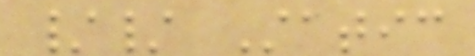// Static
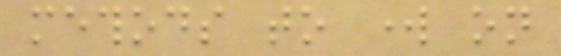methods to work on
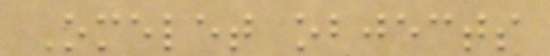Omelet objects
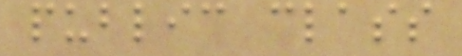public class
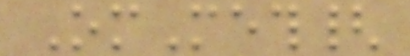OmMeth{
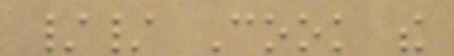// Cook the
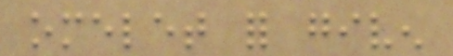omelet for given
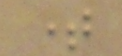time
